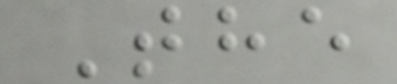The
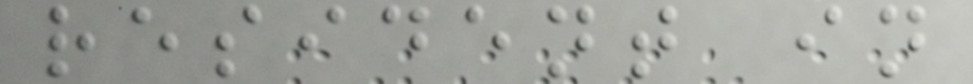resident in
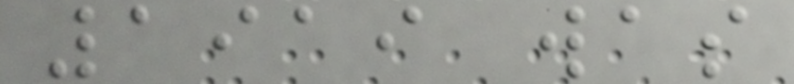1919 was
